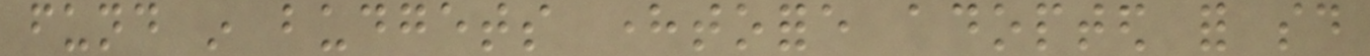fund in budgets heretofore adopted for said
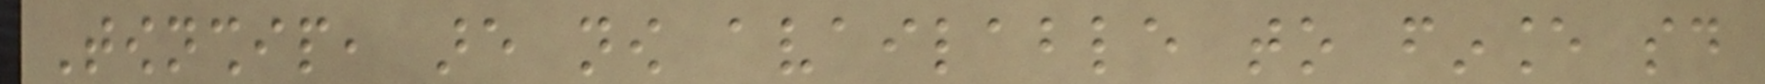Township, are now available to finance said
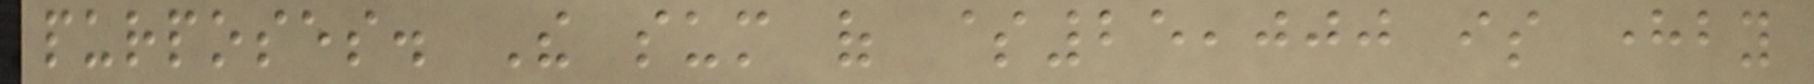purposes. The sum of $25,000 is hereby
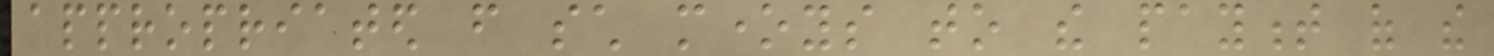appropriated from such moneys to the payment of the
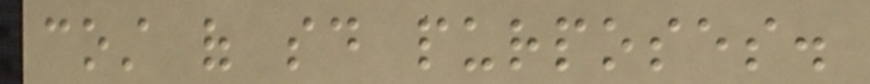cost of said purposes.
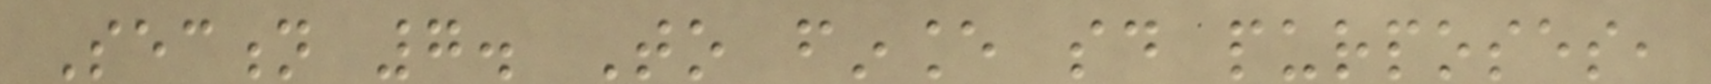Section 7. To finance said purposes,
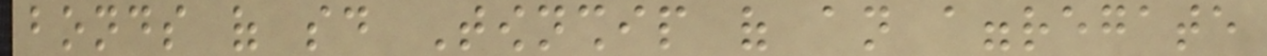bonds of said Township of an aggregate
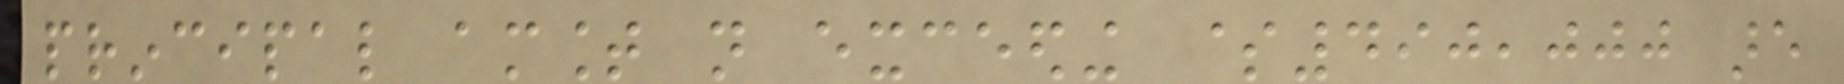principal amount not exceeding $490,000 are
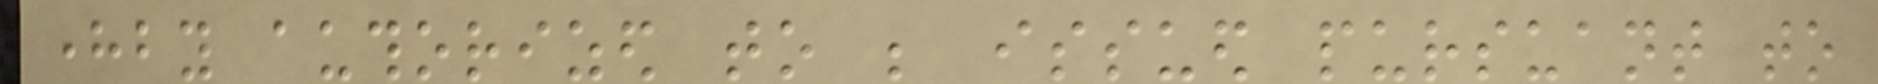hereby authorized to be issued pursuant to
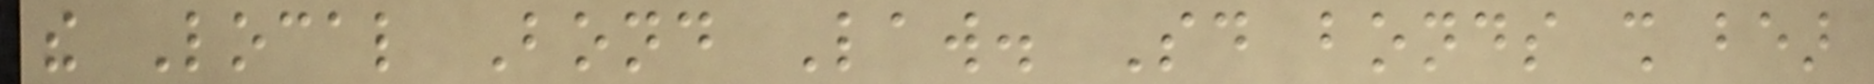the Local Bond Law. Said bonds shall bear
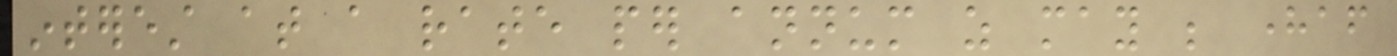interest at a rate per annum as may be hereafter
